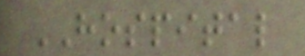HOSPITAL
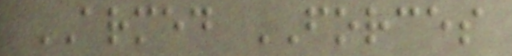ARMED FORCES
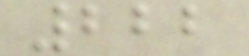222
